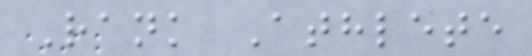Rank Athlete
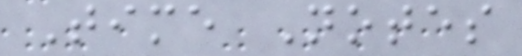Time Notes
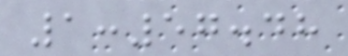1:57.48
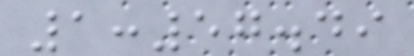1:57.49
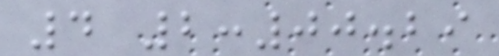4 2:00.29
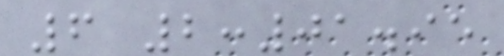6 2:01.95
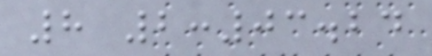8 2:03.24
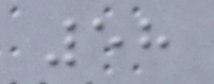58
